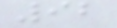92
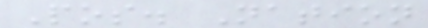Pos. Nation
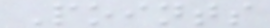Points
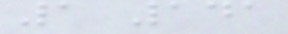1 141
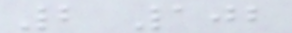2 102
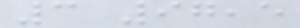3 97,5
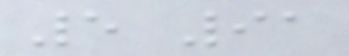5 91
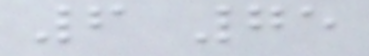6 75
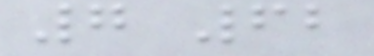7 62
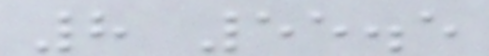8 55.5
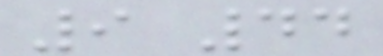9 44
